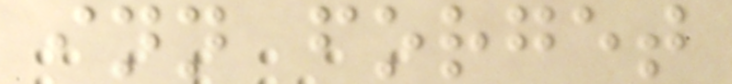inn forget
